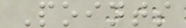Points
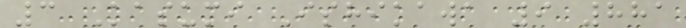3 Kasumi Ishikawa 9 881
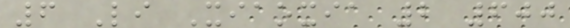6 Li Xiaoxia 2 600
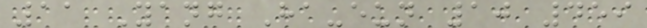11 Yang Ha-eun 10 459
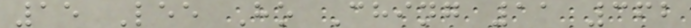15 Lee Ho Ching 11 362
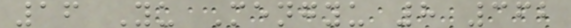16 Yu Mengyu 8 362
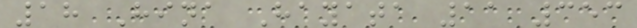18 Hina Hayata 11 353
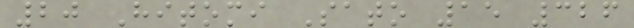20 Hitomi Sato 15 326
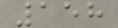158
